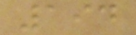194
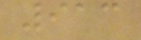913
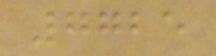7725
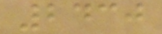2430
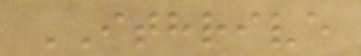ITHRIVE
